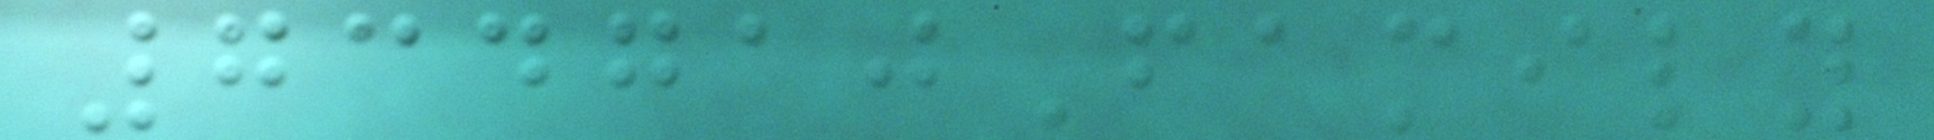734710Family
